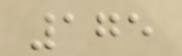175
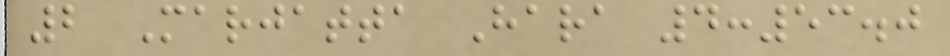2 Marjatta Hara 4:53.0
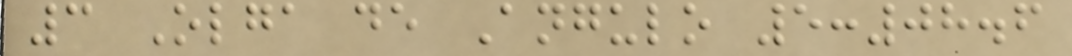3 Olga de Angulo 5:08.6
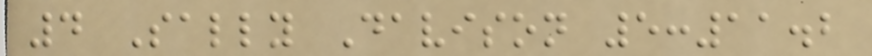4 Sally Davison 5:11.2
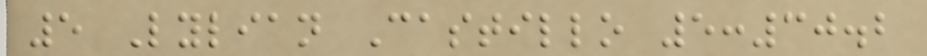5 Lylian Castillo 5:30.2
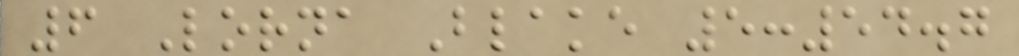6 Lorna Blake 5:54.7
